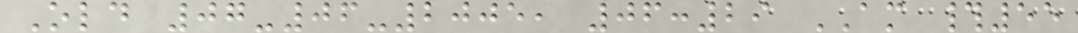Old 07-06-2005, 06:29 AM #55
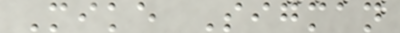Mike Sigman
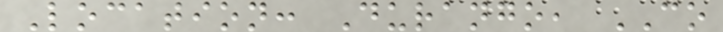Location: Durango, CO
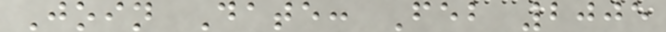Join Date: Feb 2005
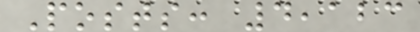Posts: 4,123
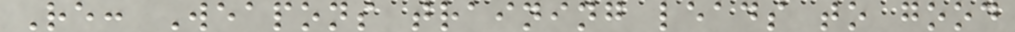Re: Weapons training leads to good
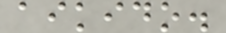aikido.
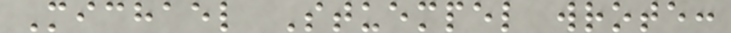Michael Stuempel wrote:
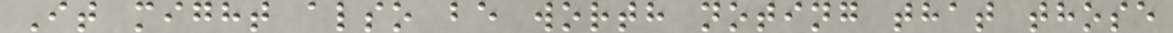It might also be worth noting that those
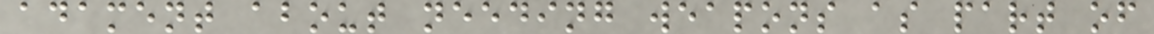adament about needing weapons as part of
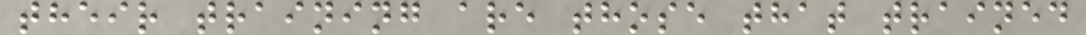their training are those that trained
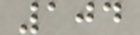104
